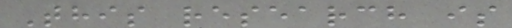This research is
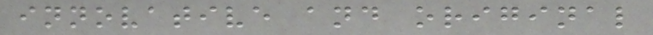innovative and original
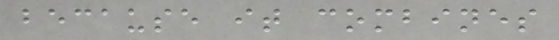because it combines
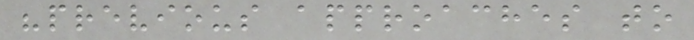"previous approaches to
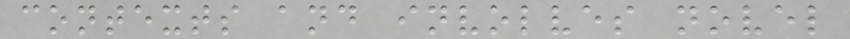contexts and involves novel
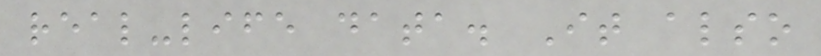real-life data. It also
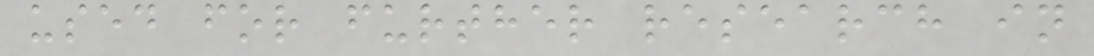used for further research in
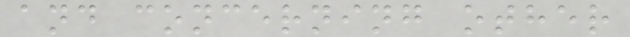and concerning other
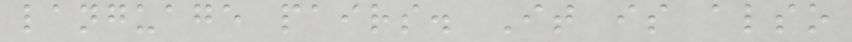language pairs. It is also
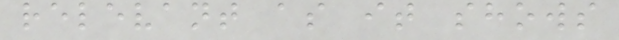relevant as it shows
